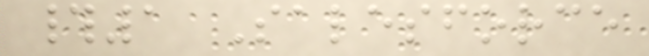#1 Salesforce
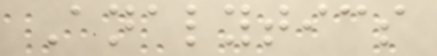Analytics
